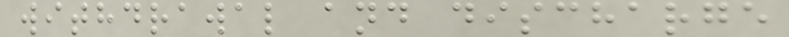withdrawal and discharge
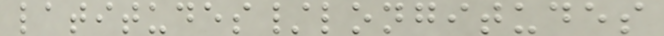latitudes/longitudes
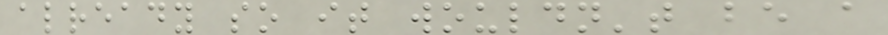already so it wouldn't be a
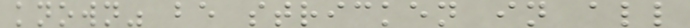known" be stricken in all
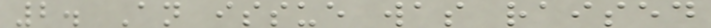2. An issue was raised
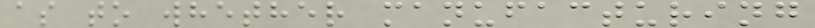as to whether manufacturing
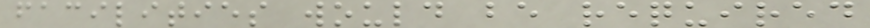facilities would be required
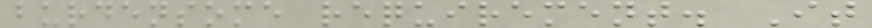burdensome requirement. It
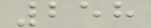258
